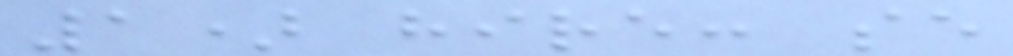1) hire: se
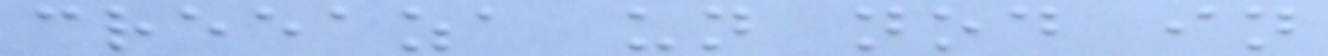creeaza un nod in
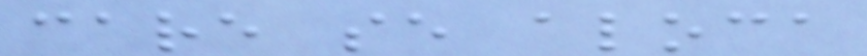care se aloca
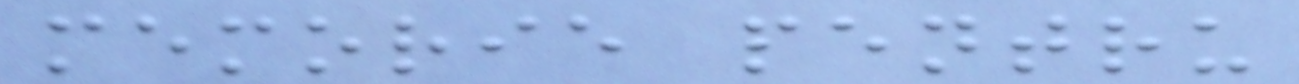memorie pentru
